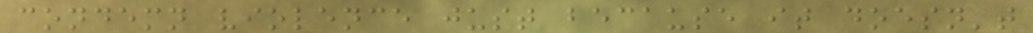condemn violence just because it doesn't
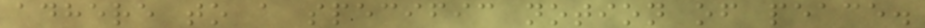adhere to a specific notion of peace.
